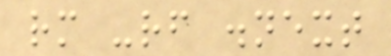rm -rf .next
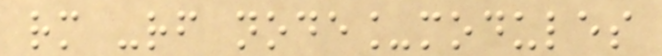rm -rf node_modules
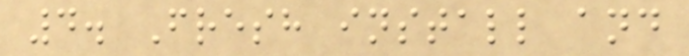4. Fresh install and
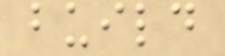build
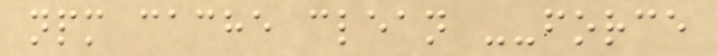npm cache clean --force
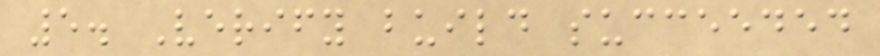5. Verify build succeeded
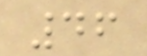46
